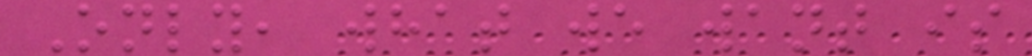Only, what we want is
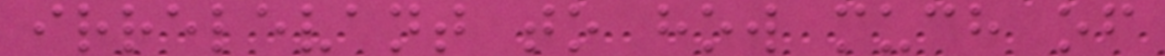irrelevant to how much of
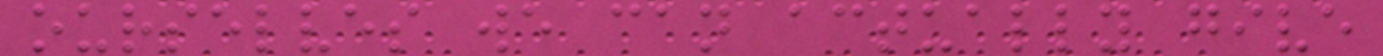ourselves we can actually give
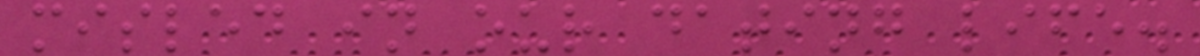misled in our dating life.
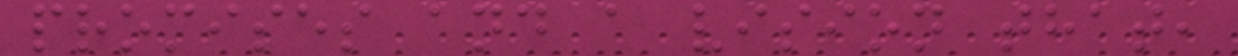promises and a vision that,
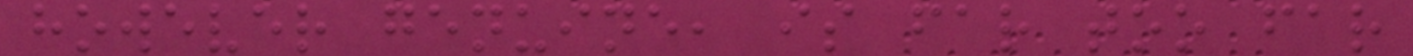however genuine, is far too far
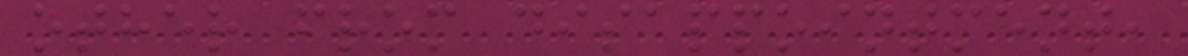other from disappointment,
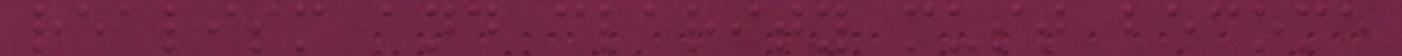realism and clarity must become
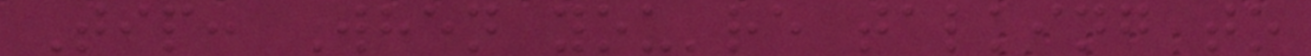Tip: When you're talking to
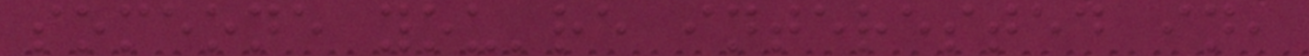someone you're interested in,
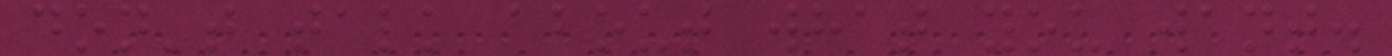don't talk about what you want.
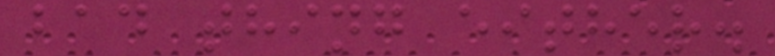bad thing either.
